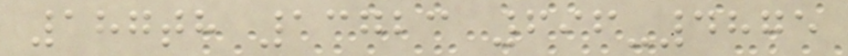187th 13723 696-4875
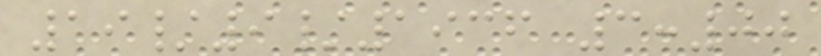19/9/1936 3:00
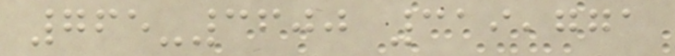765-3600 319,771
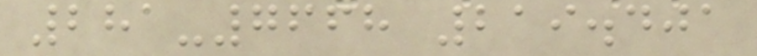281-7668 219.401
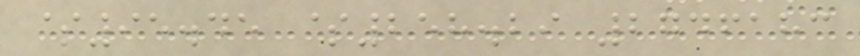$95.45 $258.29 2746183
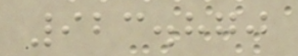923.870
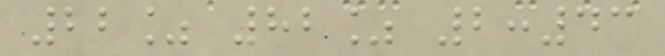22% 82% 2:43
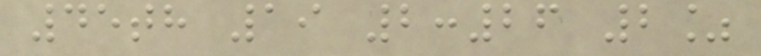45th 19 2:26 2%
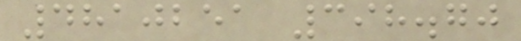4810251 398.70
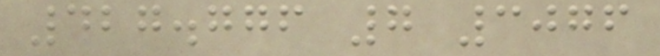427.776 7 3076
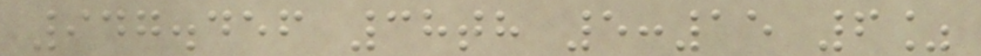947.456 38th 5:15 6%
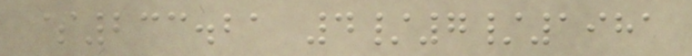$233.21 4/7/1981
